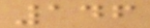146
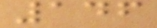146
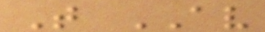T AV
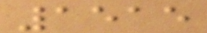1515
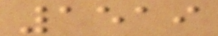1519
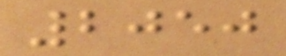2050
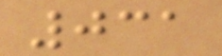031
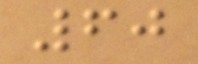60
